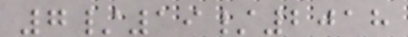7/19/2018
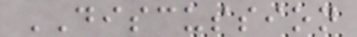DISCUSSION
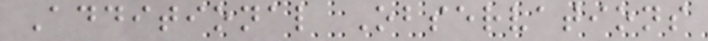Additional Observations
